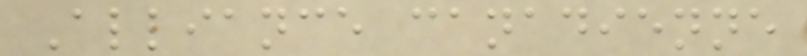Alliance canadienne
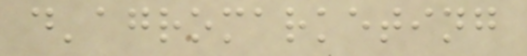d'agromarketing
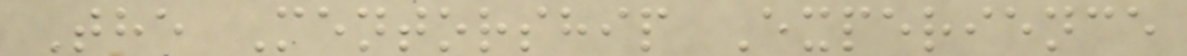The Mentorship Experience
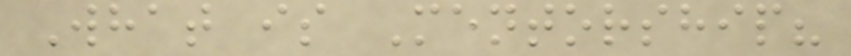What is Mentorship?
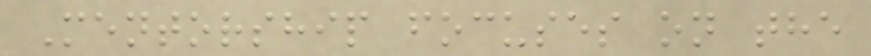Mentorship focuses on the
